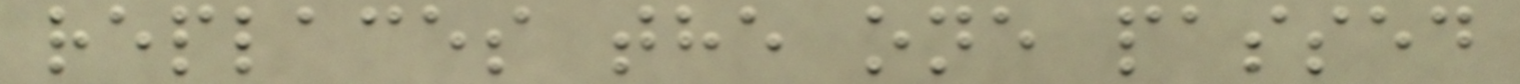replaces the one passed
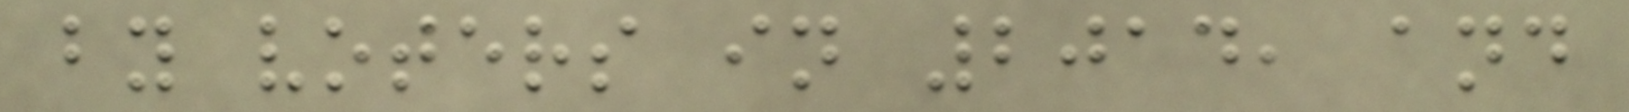by voters in 2014, and
